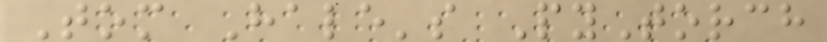Tom Hale's PyTorch
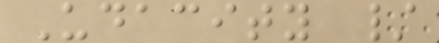Udacity /
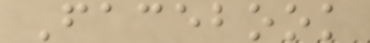Facebook
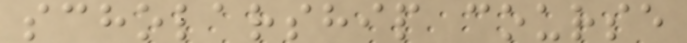scholarship course
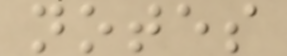notes
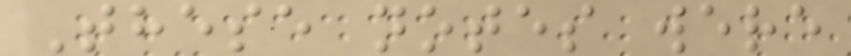These notes were
